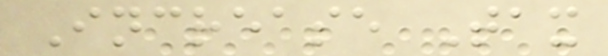Increase Tax
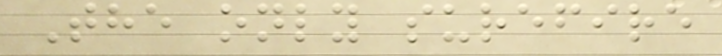The only surefire
